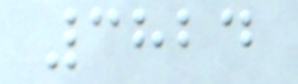3824
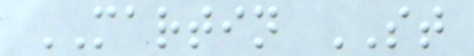MARTIN ST
